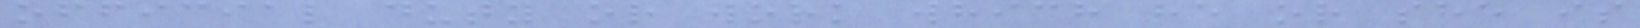official duty or work which he or she is
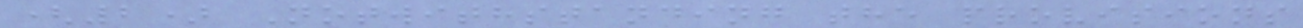(2) Notwithstanding the provisions
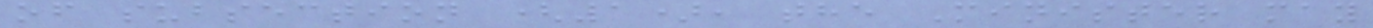of subsection (1), the Minister may
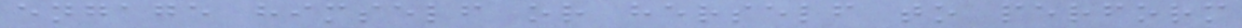engage himself or herself to perform
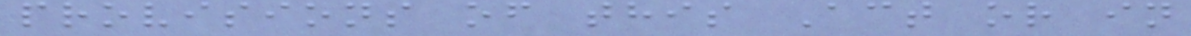provisions of this Act or in
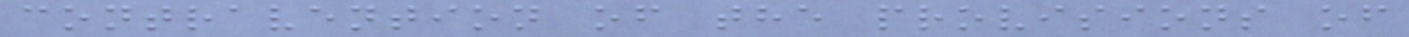contravention of the provisions of
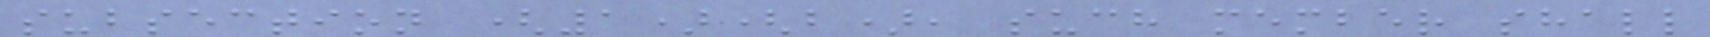subsection (1)(b), such member shall
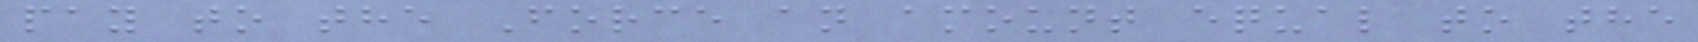pay to the Force an amount equal to the
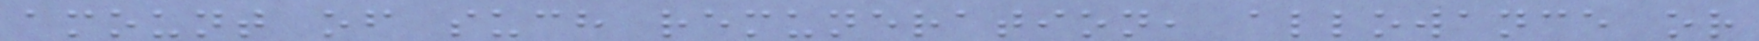amount of such remuneration, allowance or
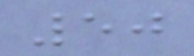50
